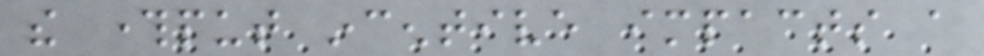the throughput incentive impacts a
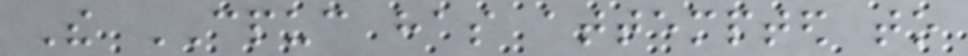The CPUC has attempted to
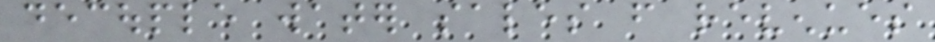decouple water sales from revenues
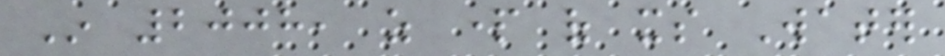In 2008, as part of its Water
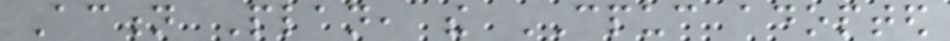Action Plan, the CPUC adopted
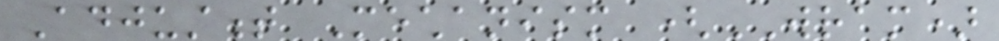Adjustment Mechanism (WRAM)
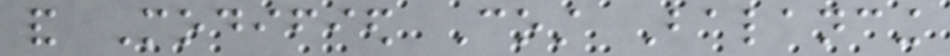and Modified Cost Balancing
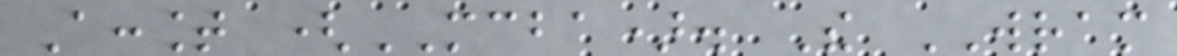Account (MCBA). The WRAM
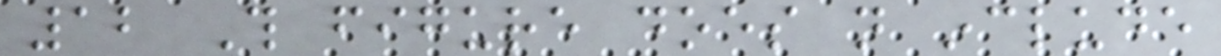12 This figure does not include
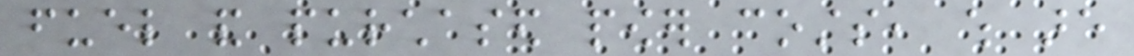fuel and purchased power costs, which are
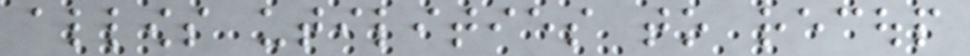allows utilities to recoup
